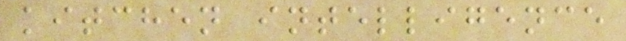kitchen intelligence
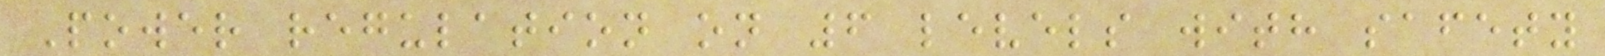Power regulation on 6 levels with safety
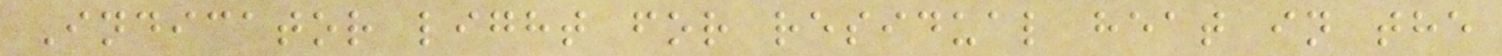Indicator light for residual heat in the
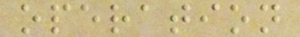operation
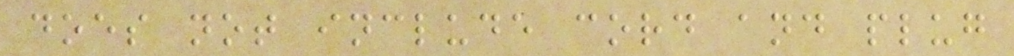does not include cord and plug
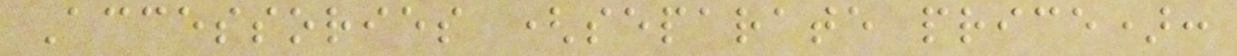Accessories (separate price):
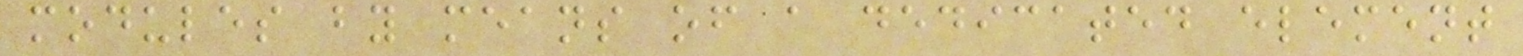modules by means of a dedicated element
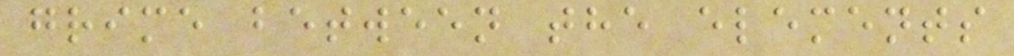grime between the elements
